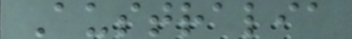Australia
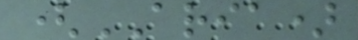(ARIA)
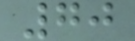70
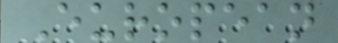European
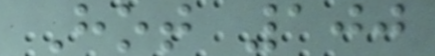Hot 100
